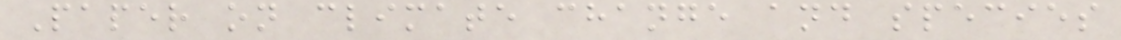Paper on climate change and species
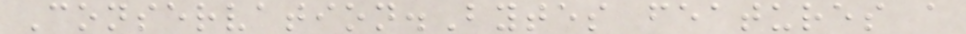Conservation.Bytes features a
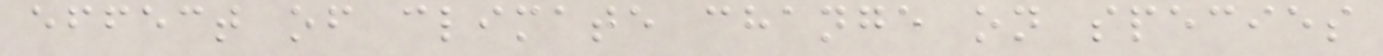effect of climate change on species
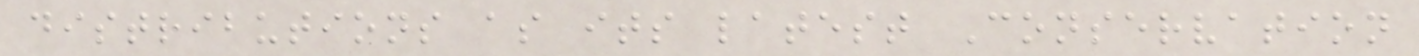distributions as its latest Conservation
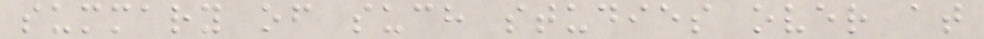summary of such studies over at
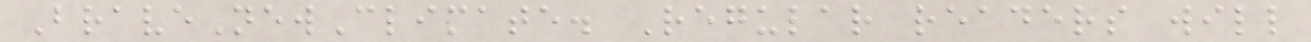BraveNewClimate. Regular readers will
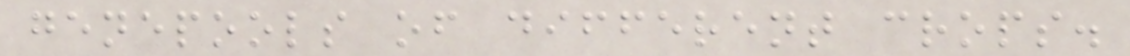genepools of different crops.
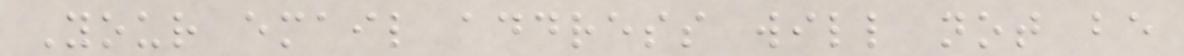Your email address will not be
